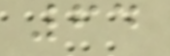64
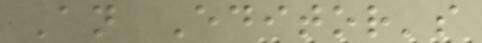An Editor's
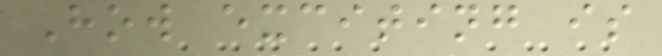How exciting is
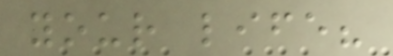your life?
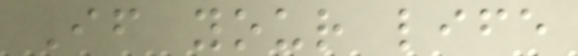If your life
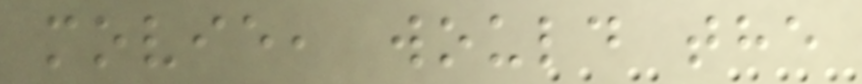movie, would the
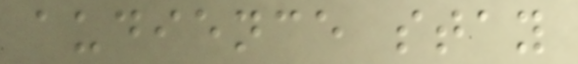audience stay
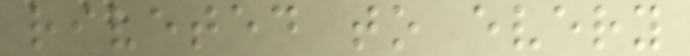riveted to every
